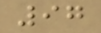97
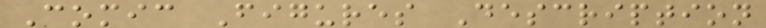Comic Figures Description
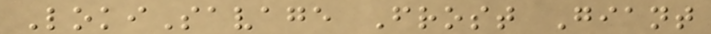LokiSavage Frost Giant
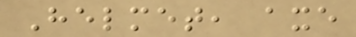Helmet, axe
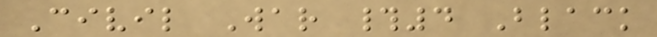Civil War #4 Black
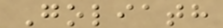Goliath
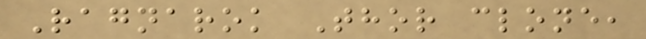Ragnarok Thor clone,
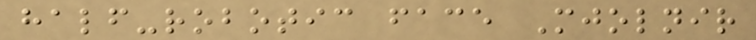half-robotic face Mjolnir
